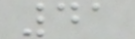41
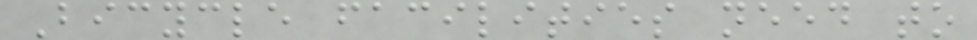Bicycle facilities need to
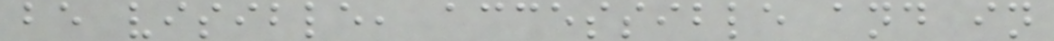be visible, accessible and in
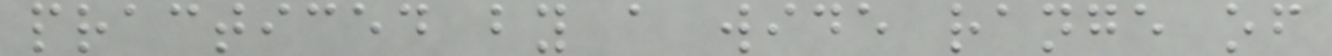practiced by a wide range of
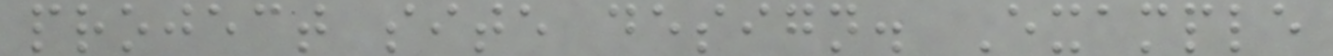project site design. Example
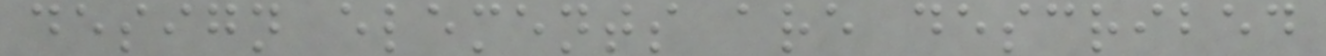design elements are described
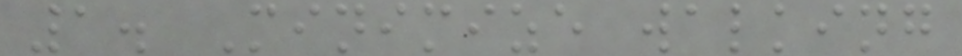1. Minimize walking
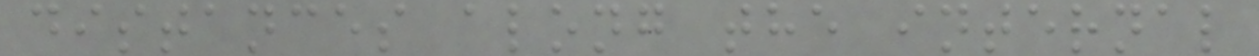distances along the internal
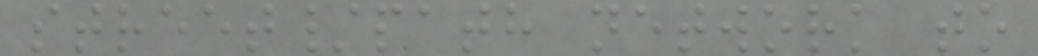street/path network to
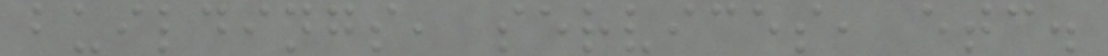buildings, services, etc.
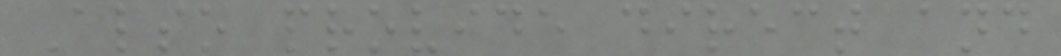Also provide direct and
